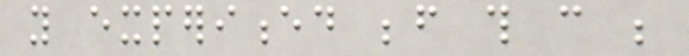you experienced before this can be
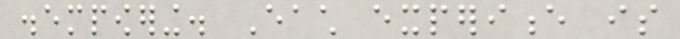disempowering. Each experience is
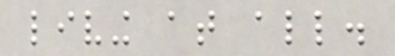living at all.
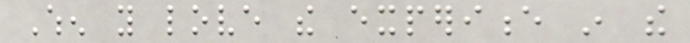When you love the experience in the
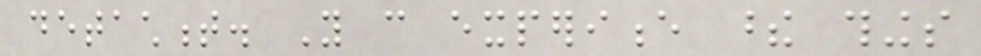detachment. You can experience these things
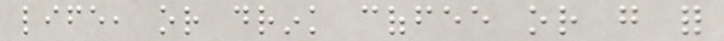life, or drink coffee or go for
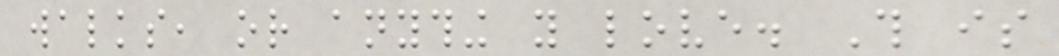walks, or anything you love. This is
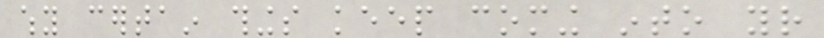why certain things keep coming into your
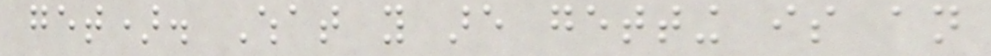get). What you are getting is an
